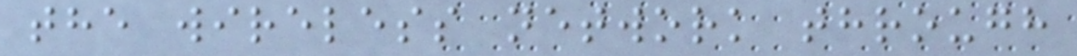the wireless network through
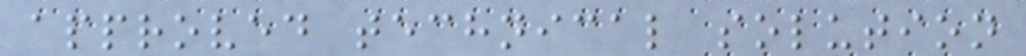approved technical solution
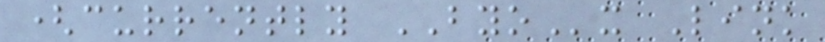(currently BYOx Link
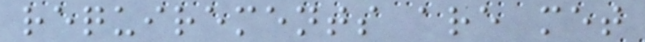requirements are met
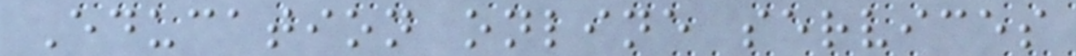Education online services
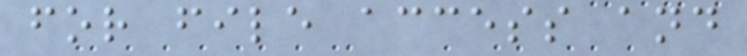for file access and
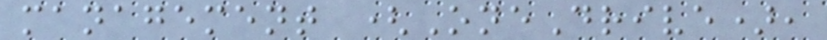management (OneDrive),
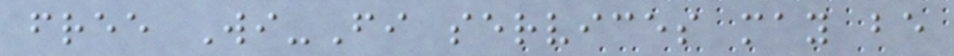free Wi-Fi services may be
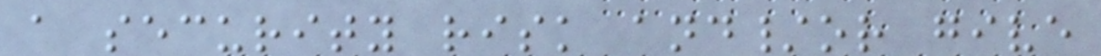a security risk and/or give
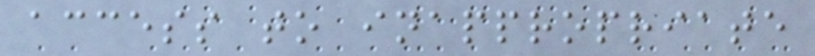access to inappropriate
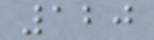120
